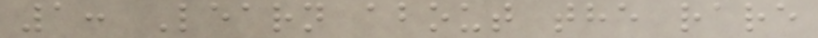1: Learn about the rare
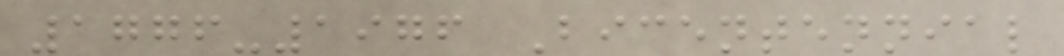1776-1976 Bicentennial
